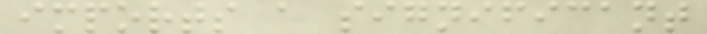imports a significant
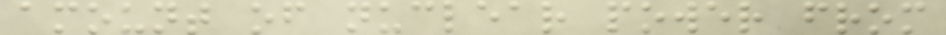amount of nuclear power from
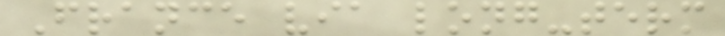France via long-term
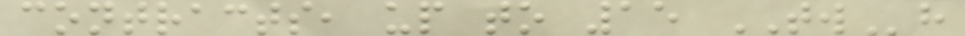contracts, up to 15 TWh
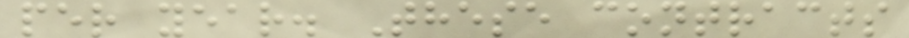per year. These contracts
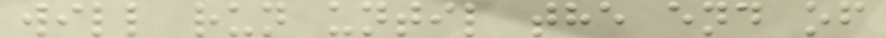will run until the end of
